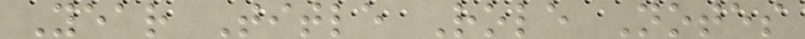Year Title Role Notes
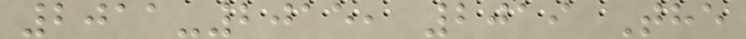2011-2015, 2019 The
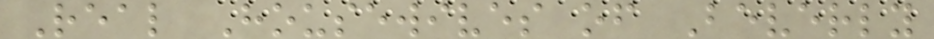Real Housewives of Beverly
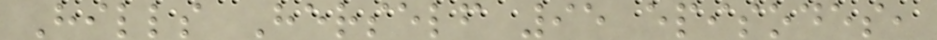Hills Herself 95 episodes,
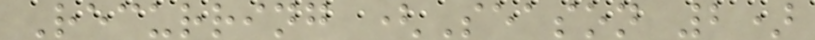Recurring (Season 2)
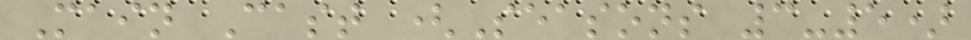Main Cast (Seasons 3-5)
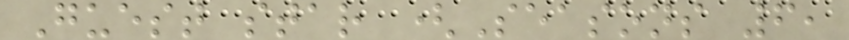Guest star (Seasons 6,
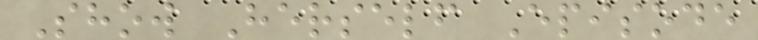Show Herself Episode
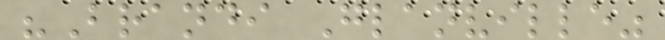"Brandi Glanville"
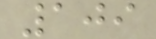109
